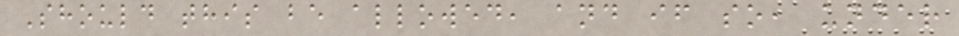Should this be allowed, and if so, under
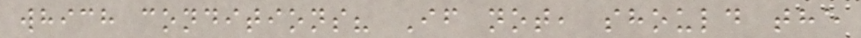which conditions? If not, should the
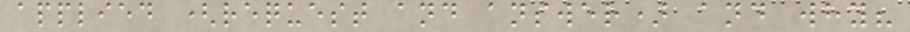applied (request and answer) and why?
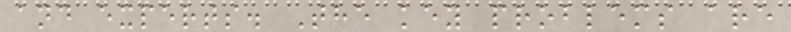and experts. The key problems are
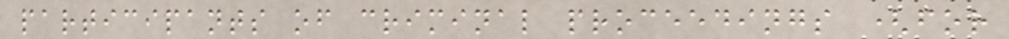participants of criminal proceedings (for
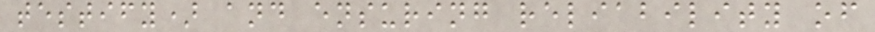testify) and ensuring reliability of
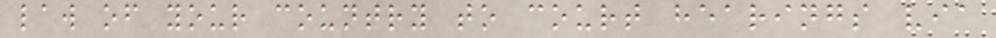law of your country to court hearings via
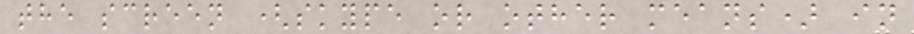the screen (skype or other means) in
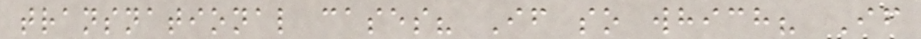transnational cases? If so which? If
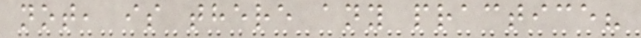not, is there any practice?
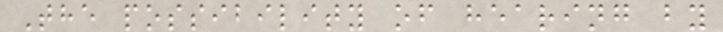The possibility of hearing by
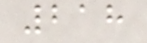218
